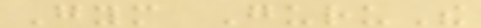Gym GuruThe
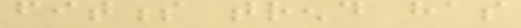fitness trend has
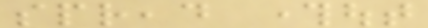spread throughout
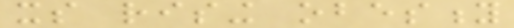its rising obesity
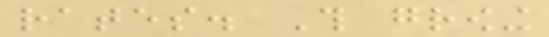rates. This growing
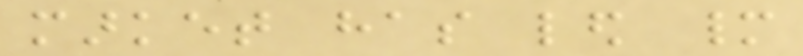market has led many
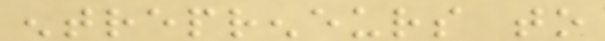entrepreneurs to
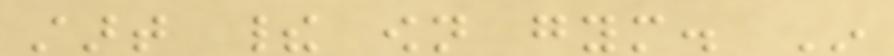start their own gym. In
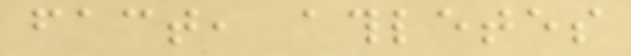fact, athletes
